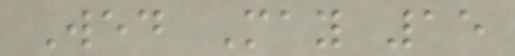Wed May 15
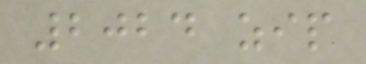2024 zip
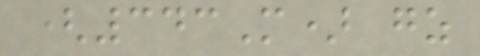(343M) gz
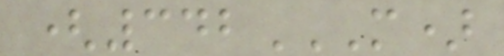(342M)
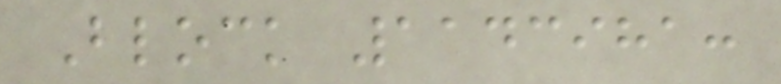Block 1143981:
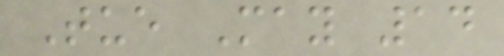Tue May 14
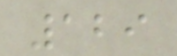129
